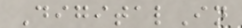DigitalIn
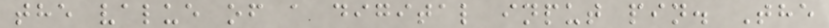the value of a digital input pin. The
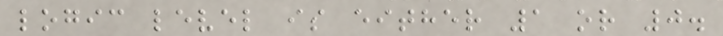logic level is either 1 or 0.
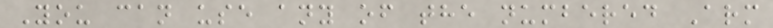You can use any of the numbered Arm
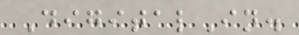DigitalIn.
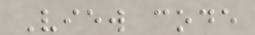View code
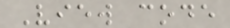View code
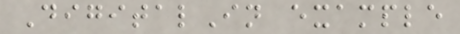DigitalIn example
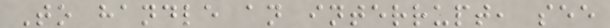To handle an interrupt, see
